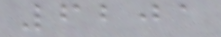6201
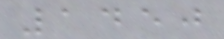1450
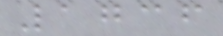1736
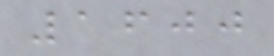1600
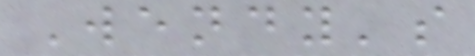Wendy's
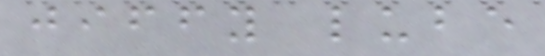jiffy lube
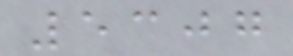5307
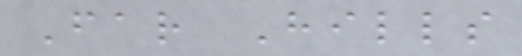Far Hills
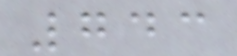743
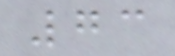73
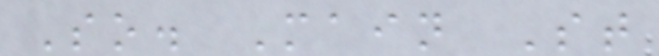So. Main St
